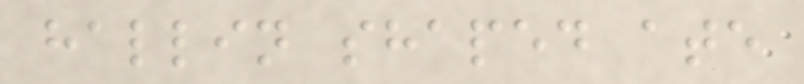hallin shaped ate
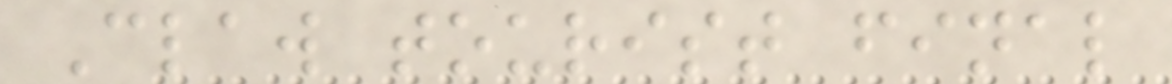Claw tourist final
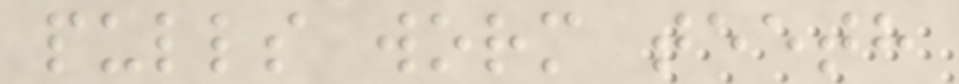pulls worm teeth
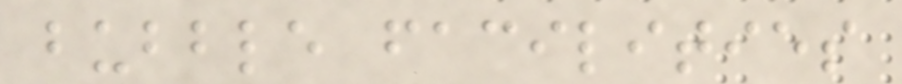bubble facilities
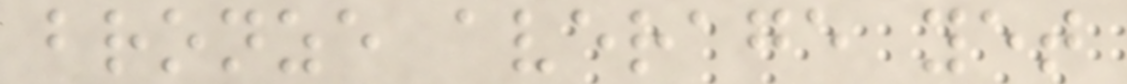bronze average yet
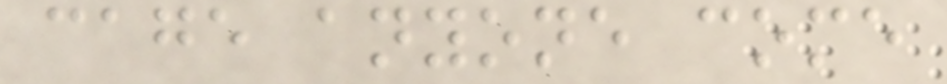cage anyone come
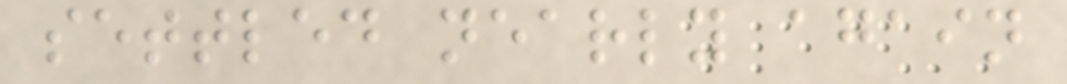settled nearly again
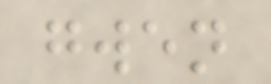gwen
